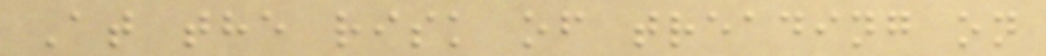At the risk of treading on
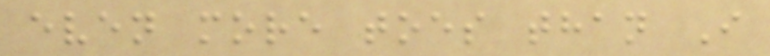even more toes than I
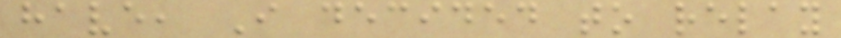have, I decided to relay
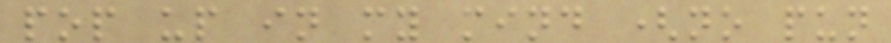pop up in my mind (no pun
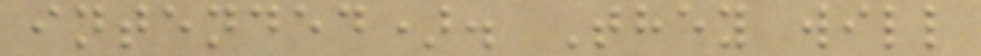intended). They will
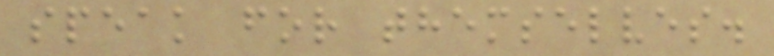speak for themselves.
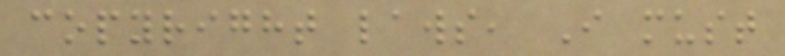copyright laws, I must
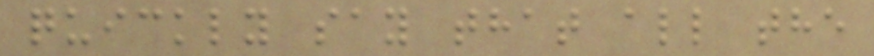quickly say that all the
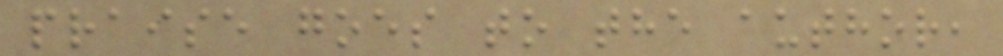praise goes to the author,
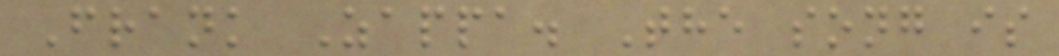Frank Zappa. The song is
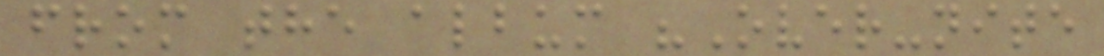from the album "Over-nite
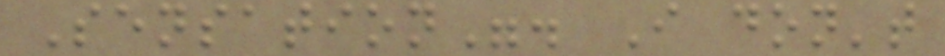Sensation". I don't
